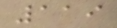119
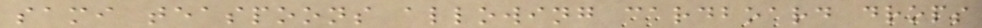sami teaspoons allowing cardboard drops
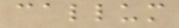callum
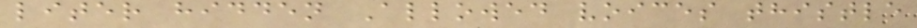liter hidden Allowed voices thistle
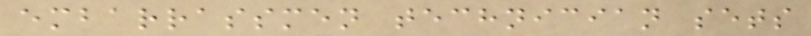embarrassmen technician sets
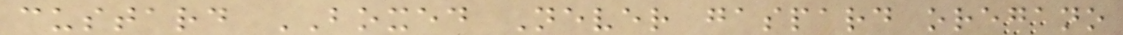custard BOXED Never gaspard oregano
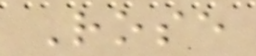Rose
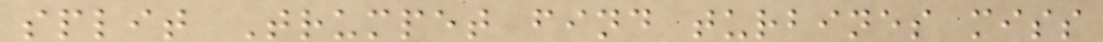split Trumpet find turbines miss
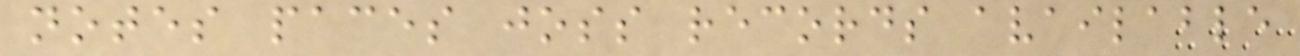notes paces joss records available
